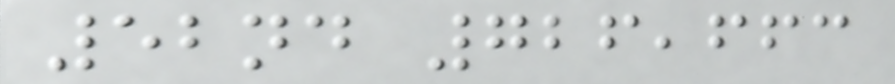52nd 726,663
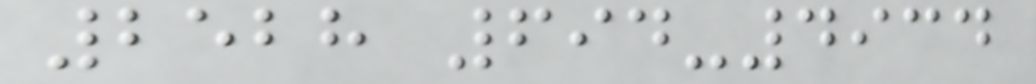2528 694-4934
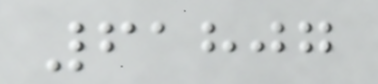61807
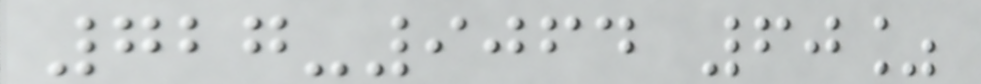727-9064 60%
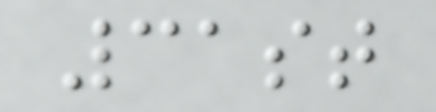31st
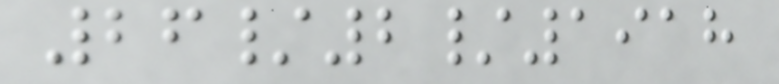26/2/1918
